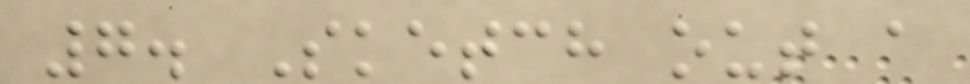7. Sketch out a
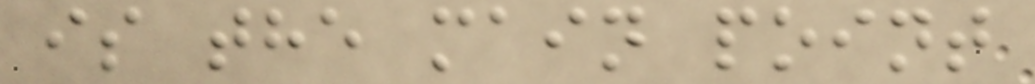is the main point
